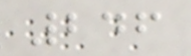246
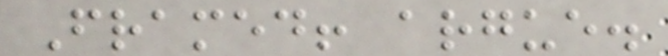Framed! argue.
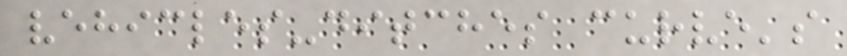vehicles-ditches curve's
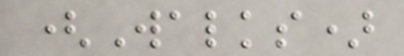(Walks)
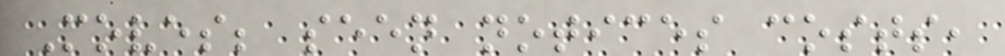Moves; seen notices costs,
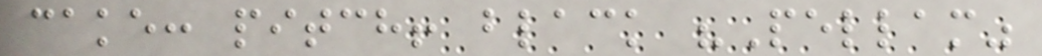cake: pitch! black "Pellam"
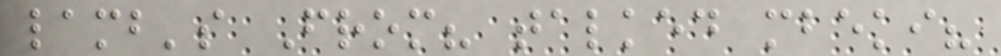lamb's From? talked mbeki?
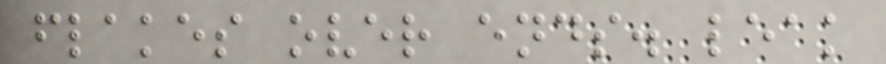flakes over ends. leak
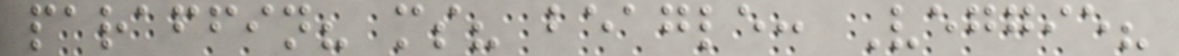paraffin? ms? beagle: Veggie?
